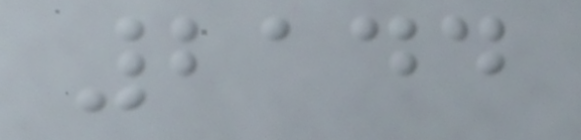2144
